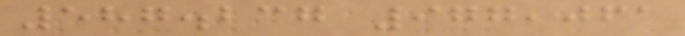587.237 977,061
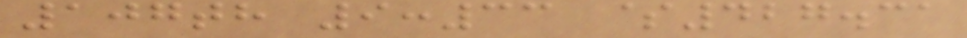107th 9:33 $427.31
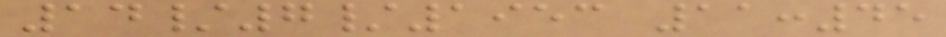14/7/1953 11:45
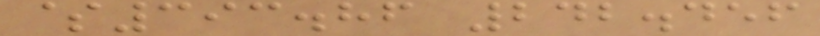$393.86 242.456
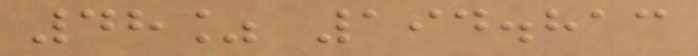48% 194.813
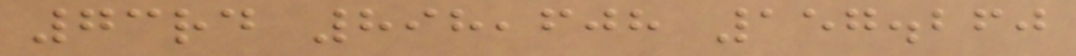73rd 898,608 157.260
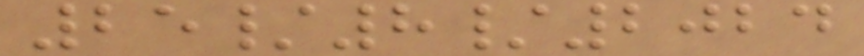25/8/2024
